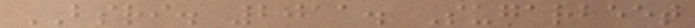BSRI. 2011. Sugarbeet
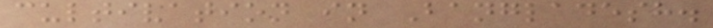cultivation in Bangladesh.
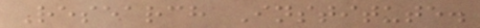Research Institute.
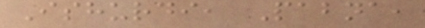Ishurdi, Pabna,
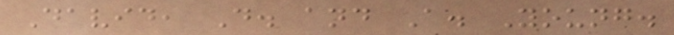David, D. and A. Young.
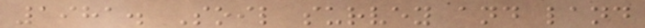1981. Soil survey and land
